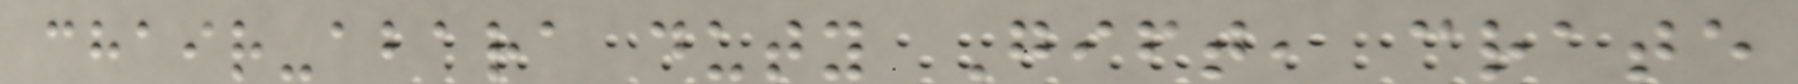chair-abara duty Gift, crate
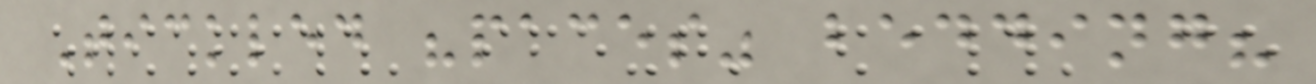Tickled "paces" bedding?
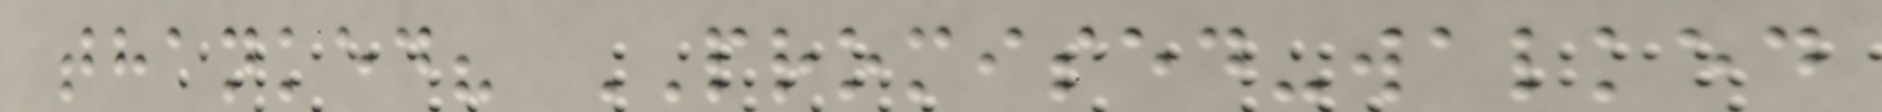thanked? PROMISED-walked
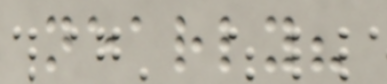nearly?
